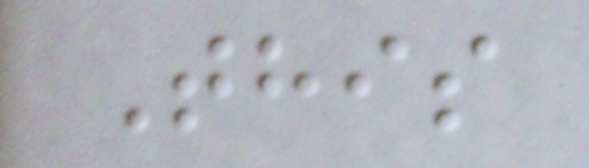This
